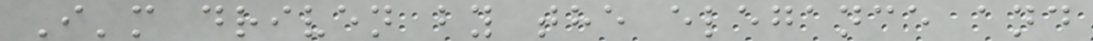I'm driven by the elegance and
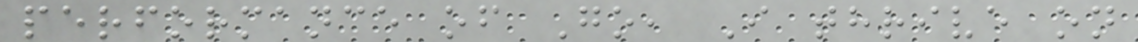performance of Go, I thrive on
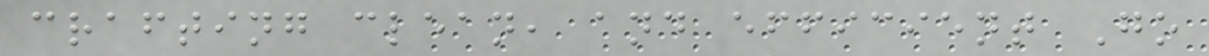crafting clean, and efficient Go
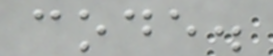code.
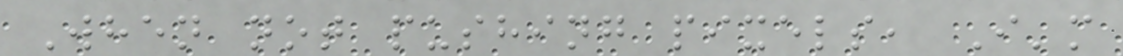When not pushing pixels, I'm
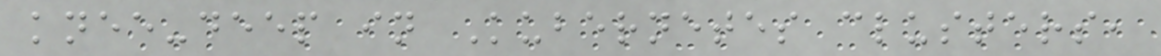knee-deep in Kubernetes clusters,
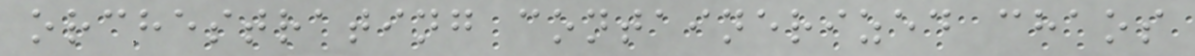orchestrating containerized chaos
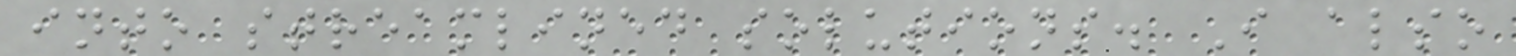into streamlined solutions. I also
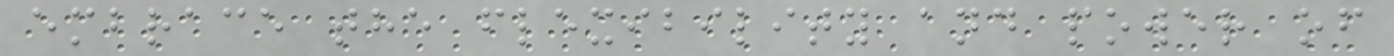embrace the flexibility and power of
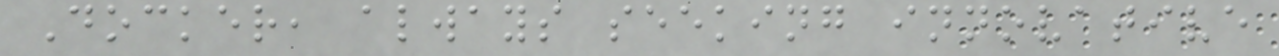Docker, always seeking innovative
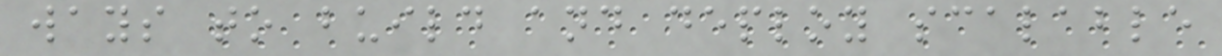ways to build and deploy scalable
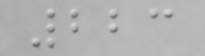223
